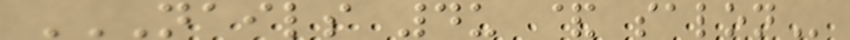NAILS 4U & SALON
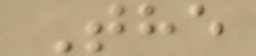The
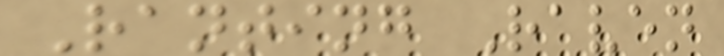Ranting Raven
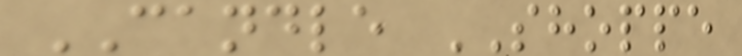CANDLE SHOPPE
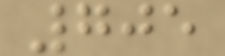705
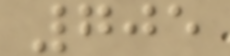705
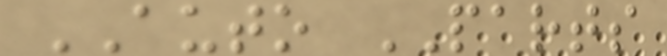AUTO PARTS
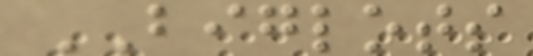BIGLOTS
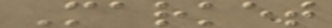Market
